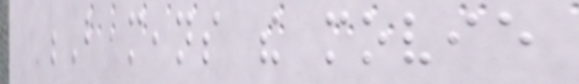B means the movie
